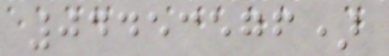04453576)
